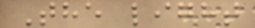The light
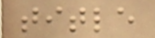title
